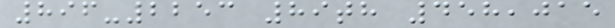896-2253 89th 458,015
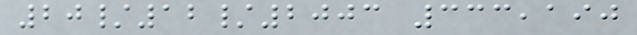20/12/2003 333,190
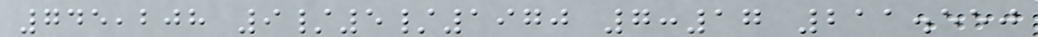745,208 9/5/1970 7:17 211.550
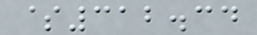$312.34
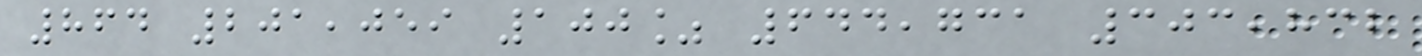864 201,059 100% 644,731 303,832
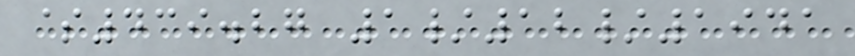$439.27 1/12/1941
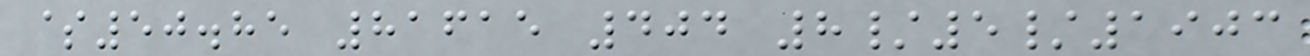$50.85 81615 404 8/5/1903
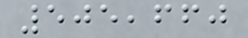505,660
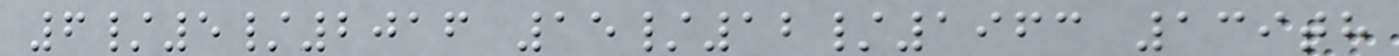6/5/2016 15/12/1963 139th
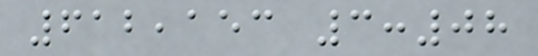612,153 3:08
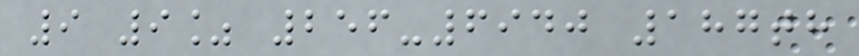9 9% 256-6940 187th
